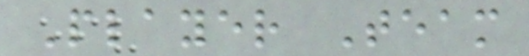Player Team
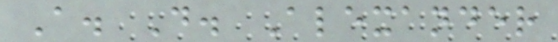A. D. Alexander
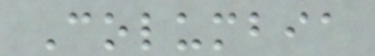Columbia
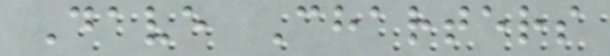Dave Charters
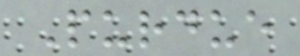Purdue
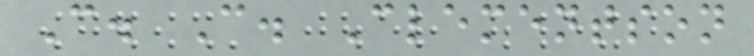C. C. Clementson
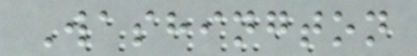Washington
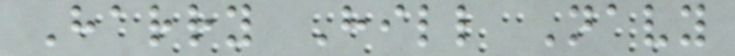Harry Hill Navy
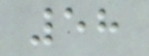58
